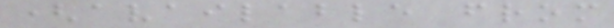(available from
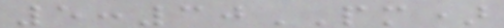5:30PM)
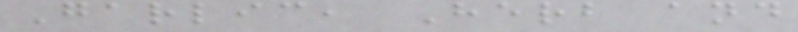Garlic, Herb and
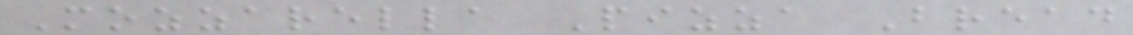Mozzarella Pizza Bread
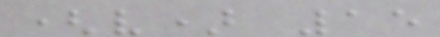(v) 15
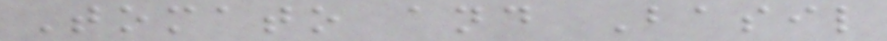Tomato and Basil
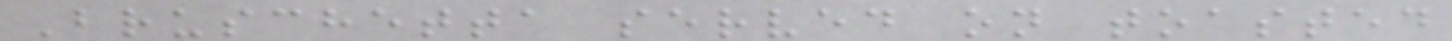Bruschetta served on toasted
